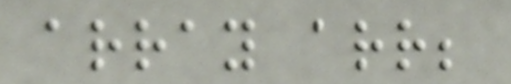array arr;
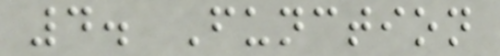4. Function
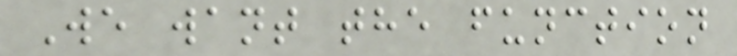We want the function
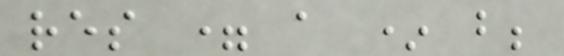res = a * b;
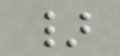}
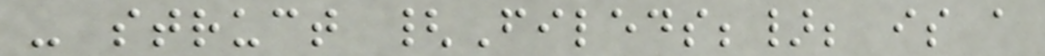- struct {Fileds;}; is a
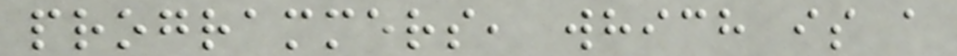programmers, which is a
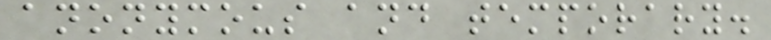anonymous and temporary.
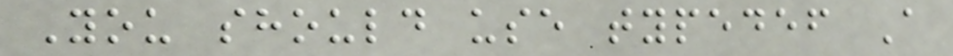You should use typedef A
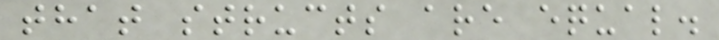that structs are equal.
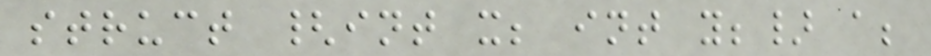struct {int x; int y;} a;
